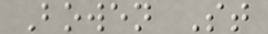Bowen St
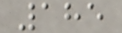185
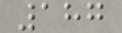187
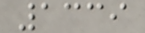1339
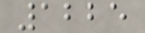1225
